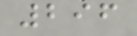296
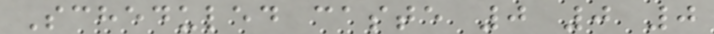Scheduled caste 0 0 0
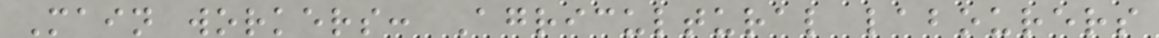Main workers: Agricultural labourers
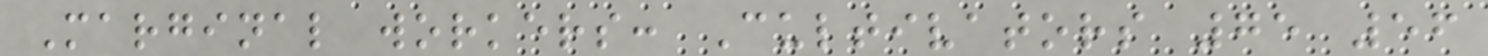Marginal workers: Cultivators 75 56
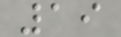19
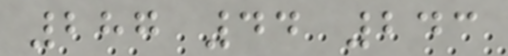287 44 243
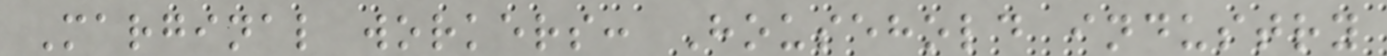Marginal workers: Household industry
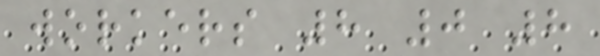workers 8 0 8
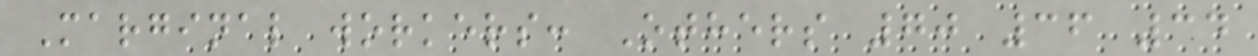Marginal workers: Others 70 36 34
